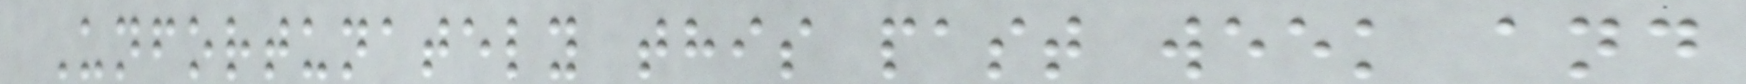Unfortunately this past week and
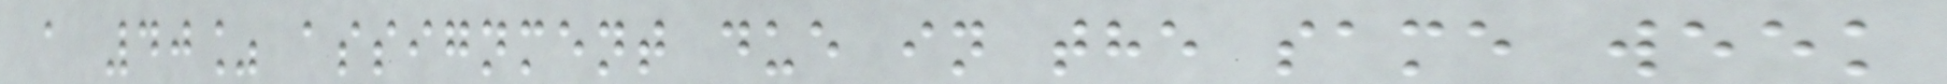a 40% assignment due in the same week
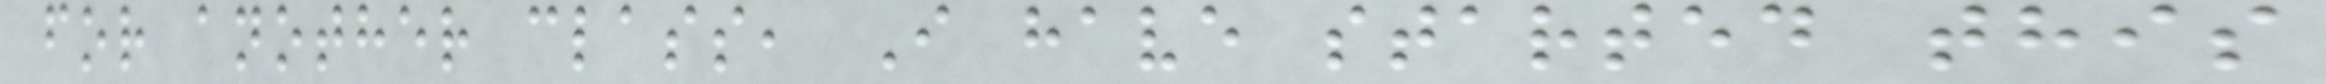for another class, I have started this
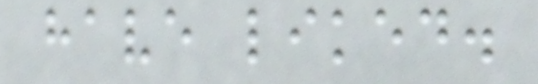have liked.
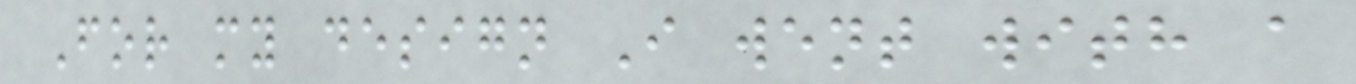For my design I went with a
